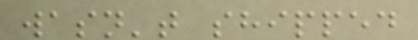wasn't shipped
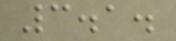3.1.
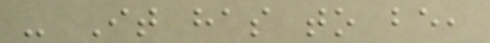- It has to be,
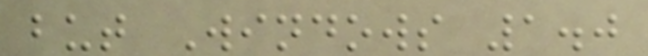but Windows 1.0
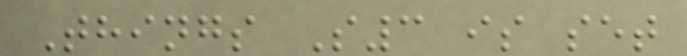Things S3 is set
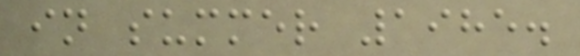in summer 1985.
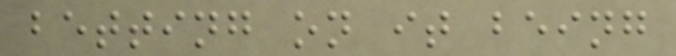betting on it being
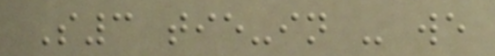S3 tie-in - we
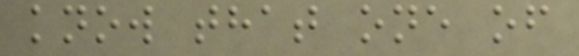know that one of
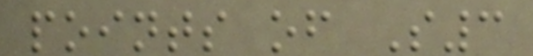points of S3
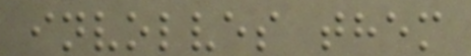involves them
